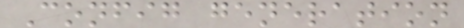Config generation
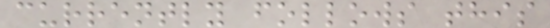currently follows this
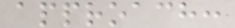approach:
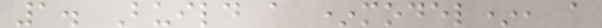1. Build a *model*, a
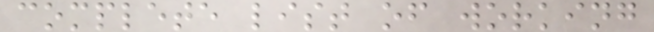complete list of working
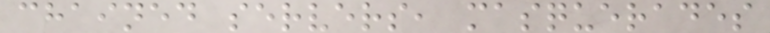chained servers, masquerades
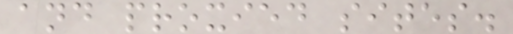and proxied sites.
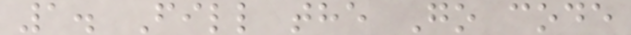1. Fill the Go code
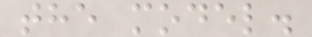the model.
